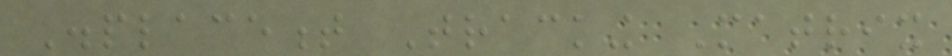Displacement Tracking Matrix
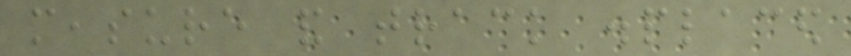measure and track displaced
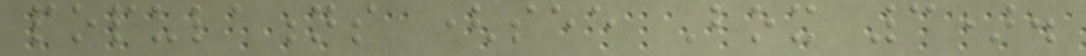populations (see Box 3).
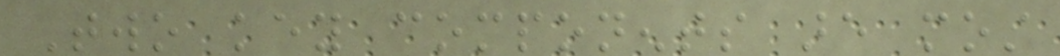Two key components are most
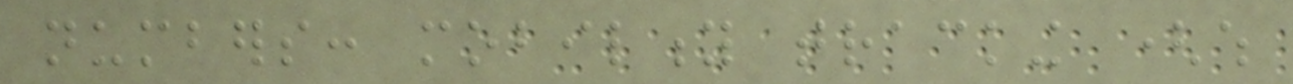numbers: mobility tracking (which
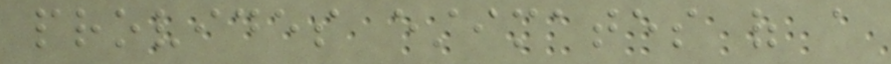provides estimates of a
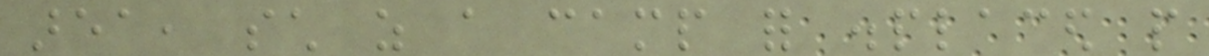area, such as a camp for displaced people
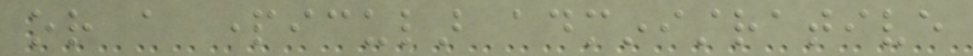or a particular administrative
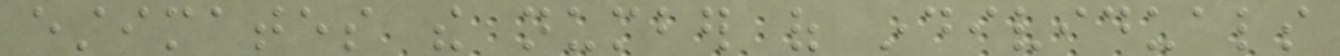estimates the number of individuals
